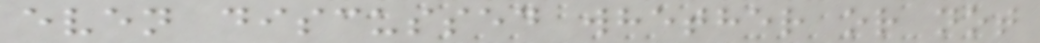even discussed whether or not
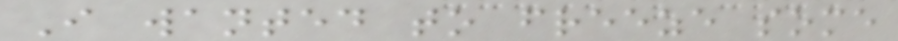I wanted to freeze some
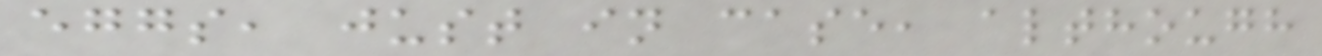eggs, just in case, although
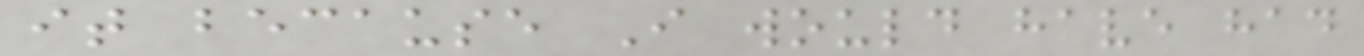it because I would have had
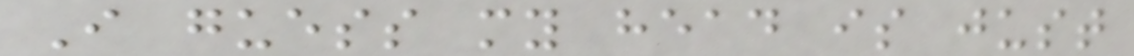I guess my head is just
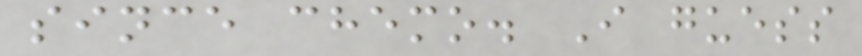since chemo. I guess
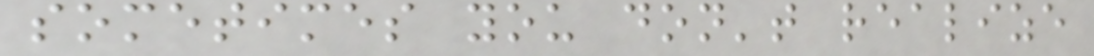sometimes you don't realize
